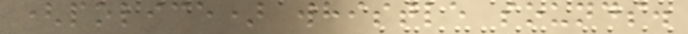(police) whistle sounds.
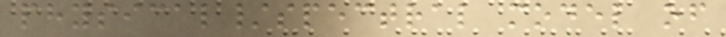physical/spectral model of
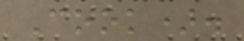Cook).
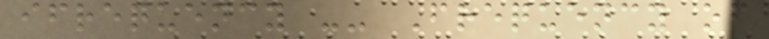ifrequency -- Frequency of
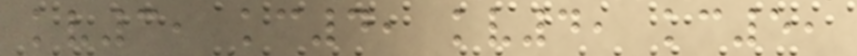kv3, kc4, kv4, kc5,
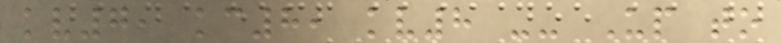kv7, kc8, kv8 -- Up to
